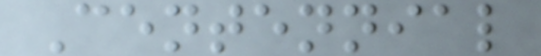Centennial
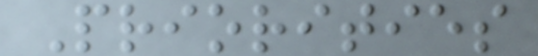Priorities
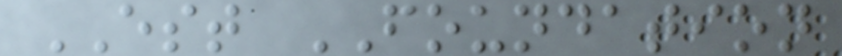EST FOUNDATION
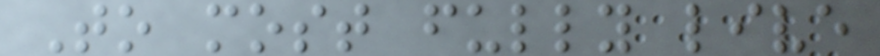To most fully live
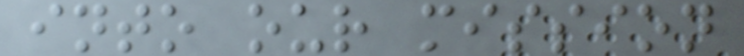into our mission
